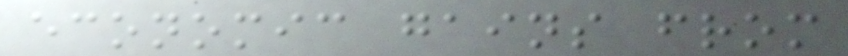economic gains from
